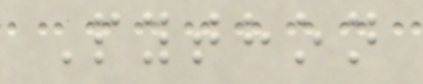Python
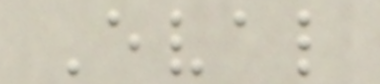Eval
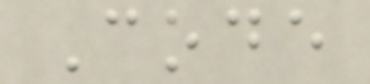Code
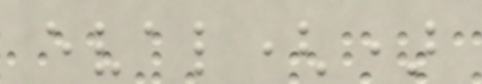eval()
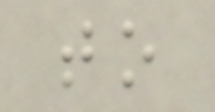to
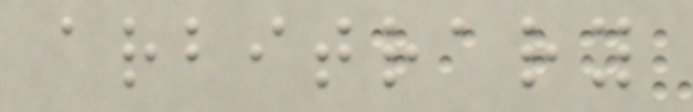arbitrary
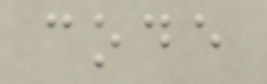code
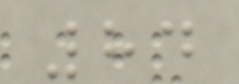84
